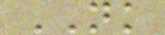NK
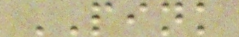PINK
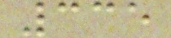335
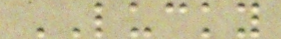LUCKY
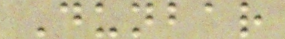Dunbar
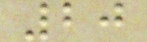20
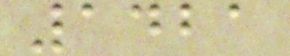1421
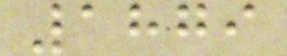1879
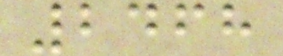2468
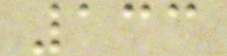133
